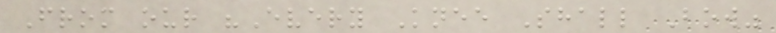From our "Every Knee Shall Bow"
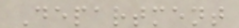Department
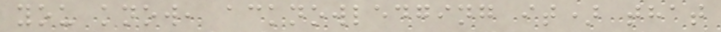you know, acknowledging it) that
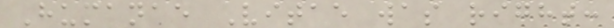Humanae Vitae was right:
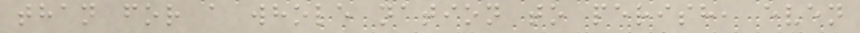than for a whole nation to perish, even
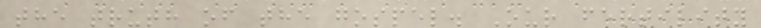the truth of the gospel. Our fertility
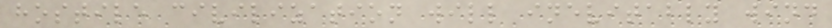hostile civilization will inevitably wind
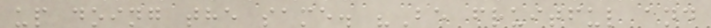up doing the same. "Be fruitful and
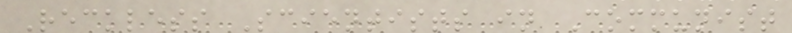Reckless Scientists in Communist
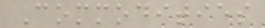Commodities
